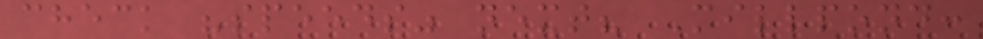check "speeds" next? Millpond:
